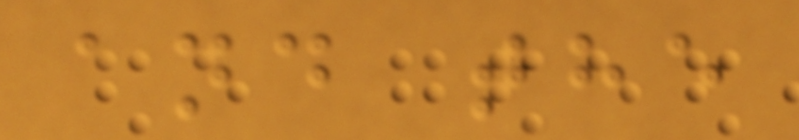and the
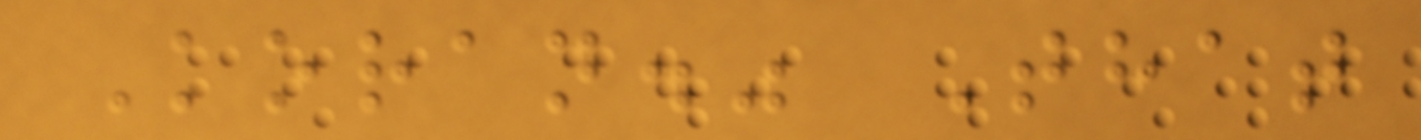Koran." That
